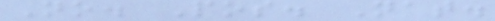No. Pos. Nat.
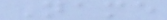Name
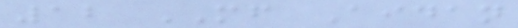12 MF Aidan
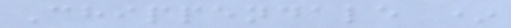Chippendale *
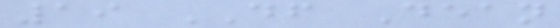19 DF Dean
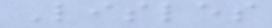Lisles
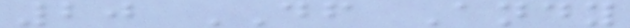20 DF Andy
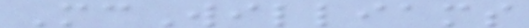McWilliams
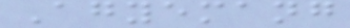Agyemang
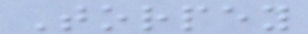Torpey
